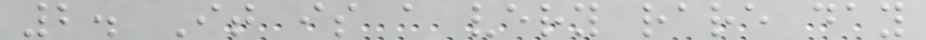2. It is a very rare day
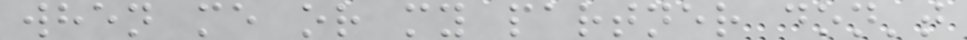when me or my partner don't
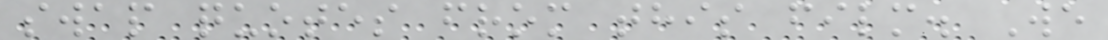swap quotes from this film. We
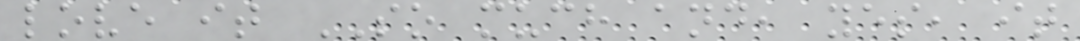love it SO much and, yes, it
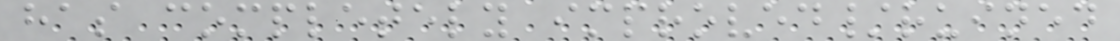has completely improved/ruined
